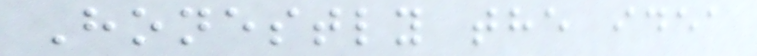Honestly the idea
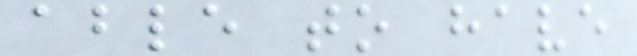able to have
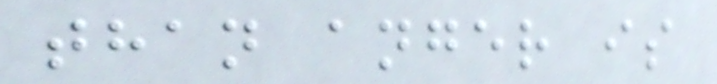than anger is
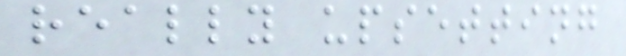really upsetting
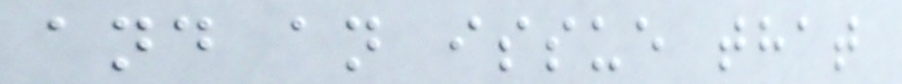and an issue that
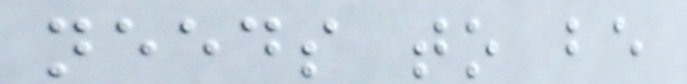needs to be
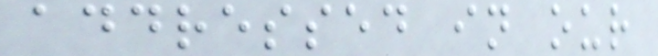addressed in our
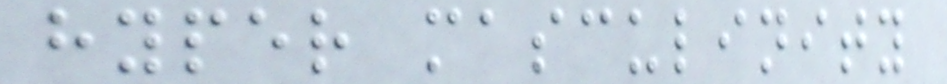hyper masculinity
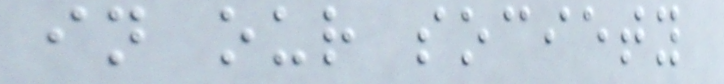in our society
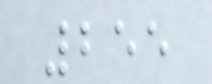255
